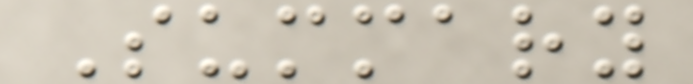Summary
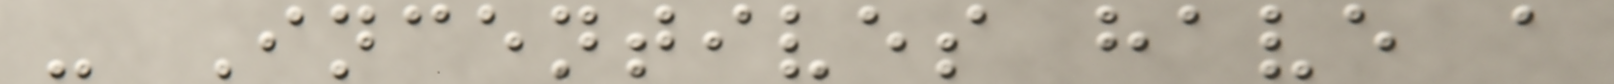- Incentives have a
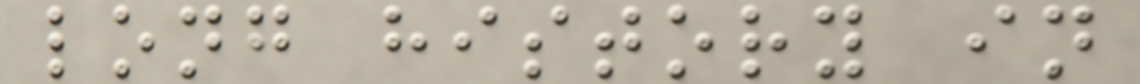long history in
